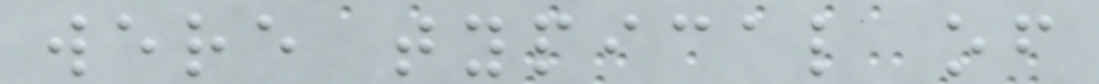were typical of
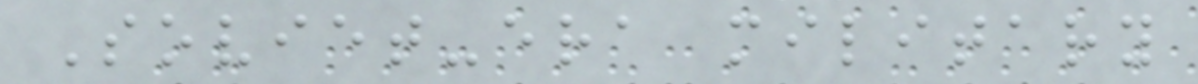Soviet-era military
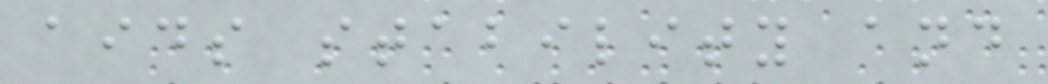aids stability and
